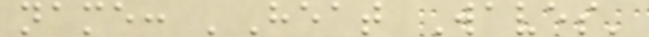name: 'Heat Waves'
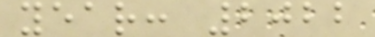year: 2022
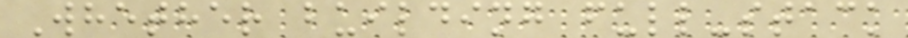Whether building full-stack
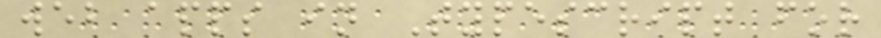web apps in Typescript for
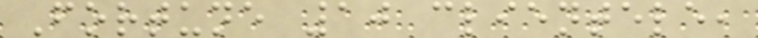Fortune 10 clientele,
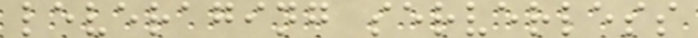leveraging serverless
